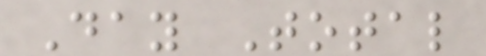Day Total
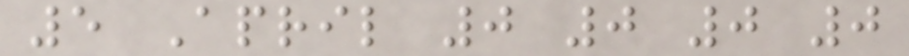5 April 0 0 0 0
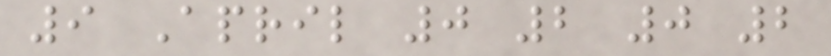9 April 0 2 0 2
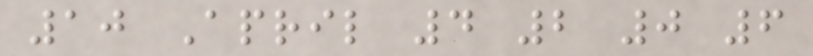10 April 4 2 0 6
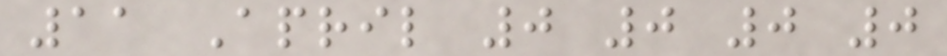11 April 0 0 0 0
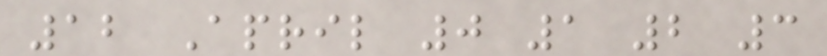12 April 0 1 2 3
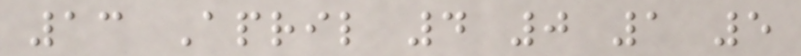13 April 4 0 1 5
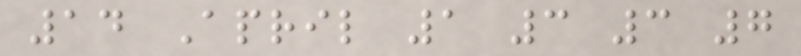14 April 1 3 3 7
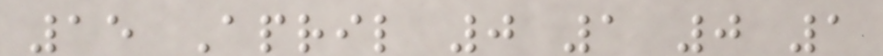15 April 0 1 0 1
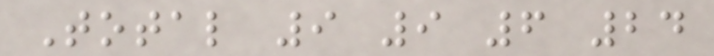Total 9 9 6 24
